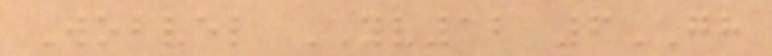Wobvel YV12 6GH
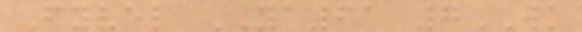Fyvel YA61 7WK
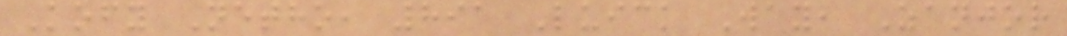Kofy Netho, 891 Luick Way, Zanjor
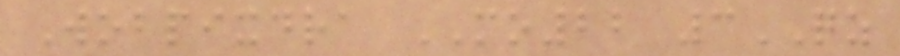Wobpixdra MO22 3QZ
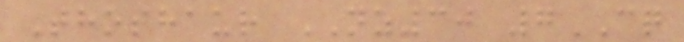Thoshaur NZ30 7CQ
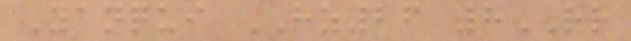Zanqui HZ26 8RR
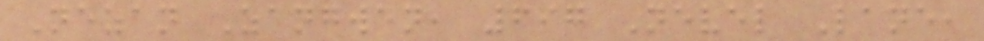Nezan Zangwen, 697 Nevel Lane,
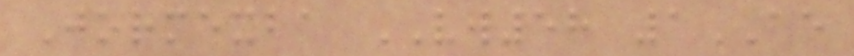Jormexba VW58 1AE
